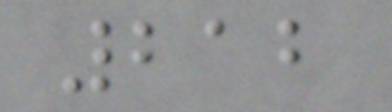212
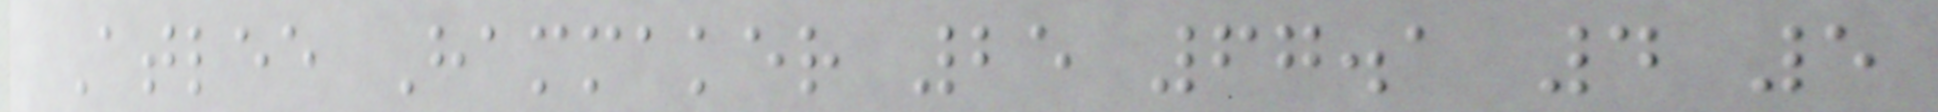Atlee Hammaker 25 67.1 4 5
